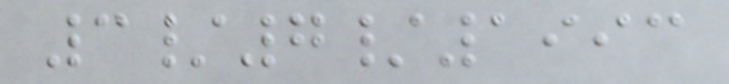3/7/1993
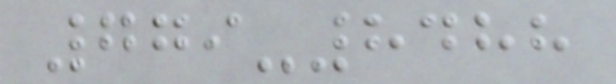779-8488
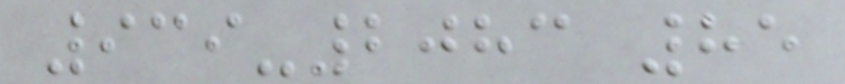939-2083 85
